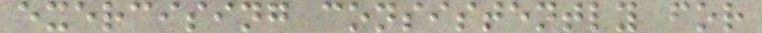exercising consistently for
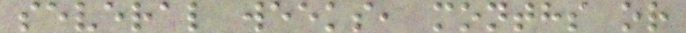several weeks, months or
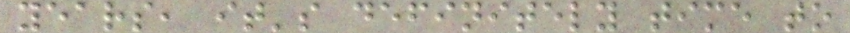years, it's definitely time to
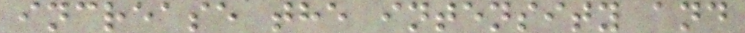increase the intensity and
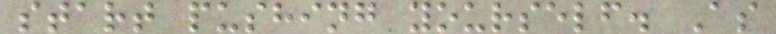start pushing yourself. As
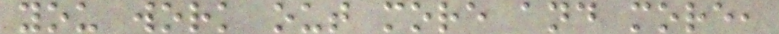you work out more and more,
